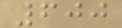600
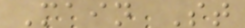Main St
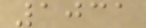1031
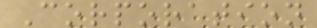Corporation
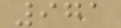971
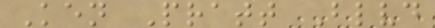Ken Pratt Blvd
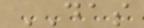DAS
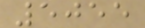5055
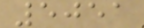5051
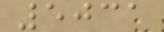5031
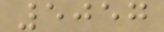5057
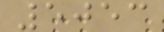5053
